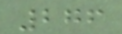276
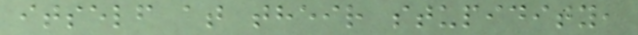itself at their stupidity,
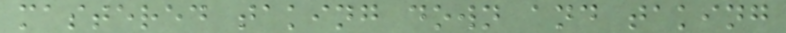mastered taking down and taking
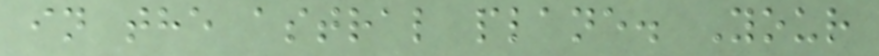in the astral plane. Your
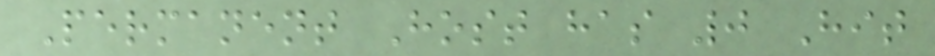Permanent Host has 0 Hit
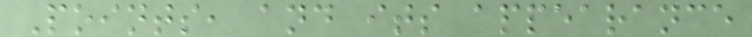Points, and its appearance
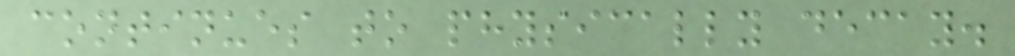continues to physically decay.
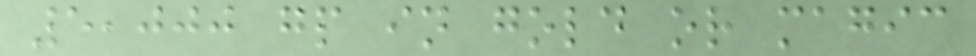5,000 gp in gold or magic
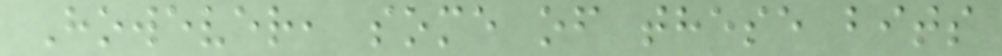However, some of these bits
